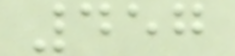457
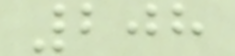208
